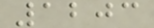1203
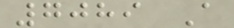7089 A
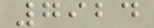7924
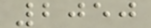2050
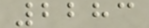2283
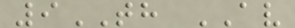9TH AV
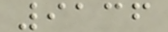9136
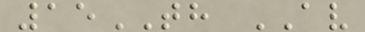15TH AV
